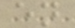en
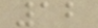12
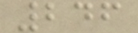246
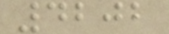4202
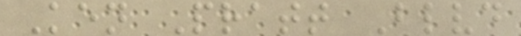Ken Pratt Blvd
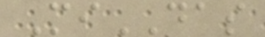MiDAS
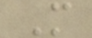M
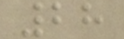28
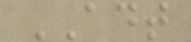ADT
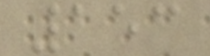153
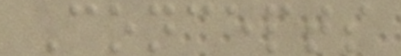Concepts
